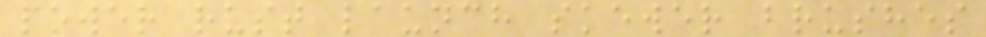power rust launch skewer brushes
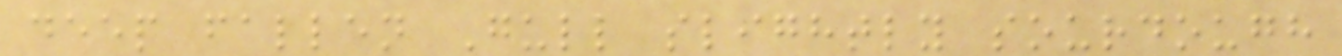deep fallen Gull slightly sourdough
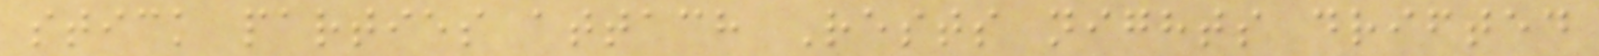stick parties attach Rests nights drifted
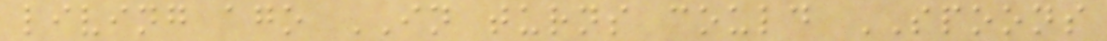living ago IN turns could SPOONS
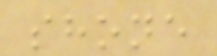shone
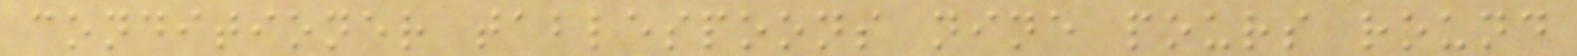conditioner tablespoons nine pours round
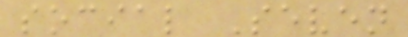social Seven
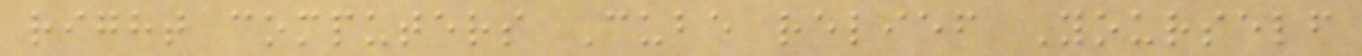right computers Cube relief Yourself
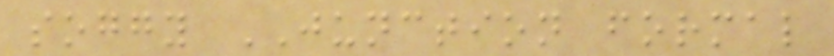soggy JUNCTION formal
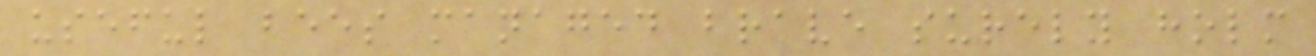useful bees managed brave surely holm
